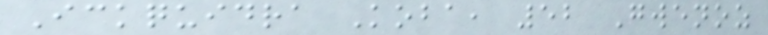Ickquidra Koba, 52 Gwenoz
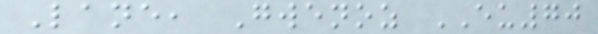Lane, Gwenoz EU70
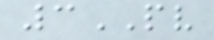3PV
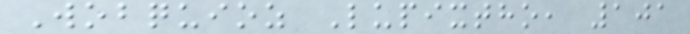Wobquioz Lupixtho, 101
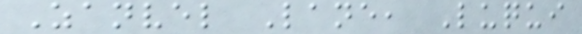Zanvel Lane, Luqui
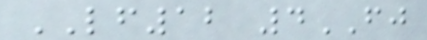LF12 4FJ
